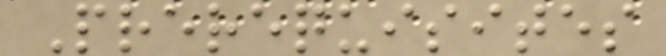Prerequisites
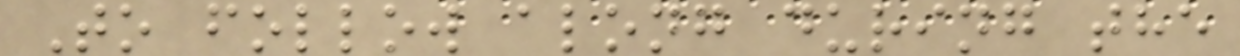To follow along during the
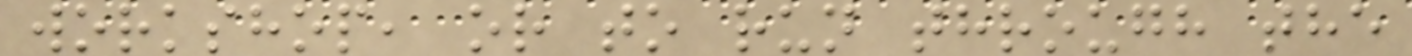workshop, or to run through the
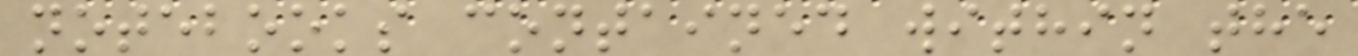notebooks contained within the
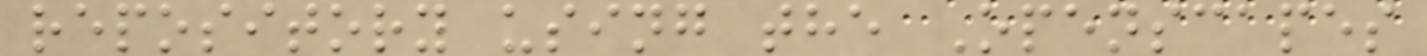repository using the Openscapes
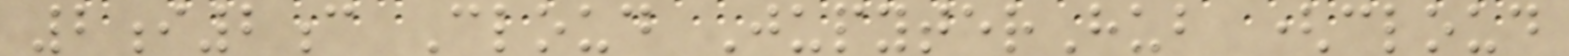2i2c Cloud JupyterHub (cloud
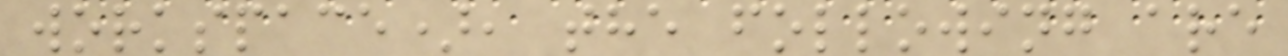workspace), the following are
